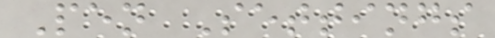Pen Settings
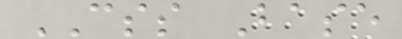CSS Base
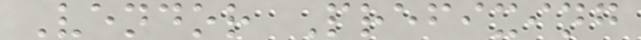Vendor Prefixing
